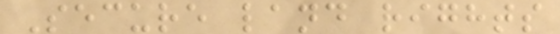Secure land rights
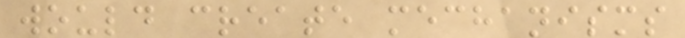would create mechanisms
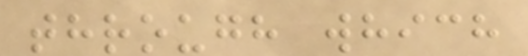through which
